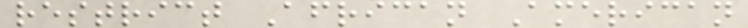restrict African American
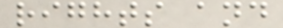rights and
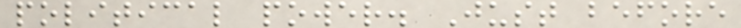political power. Just before
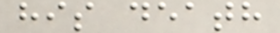his death
